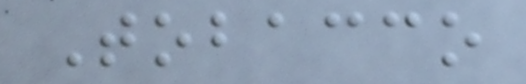Tobacco
